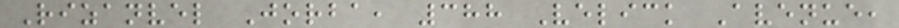Rizanvel Jorba, 388 Velick Avenue,
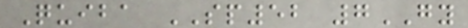Quiba SP52 7GY
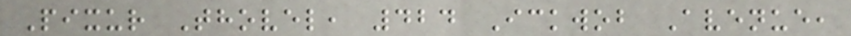Pixur Thovel, 424 Ickwob Avenue,
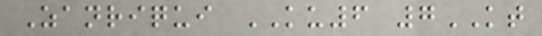Zanriqui KU6 7KT
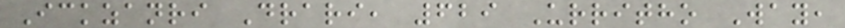Ickzanri Drari, 629 Urritho Way,
